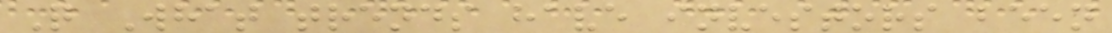Q What trends have investors been
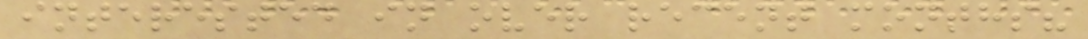interested in over recent months?
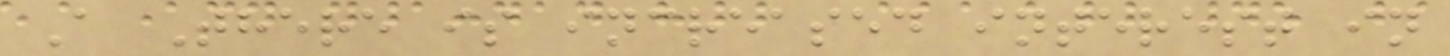A There is increased interest in
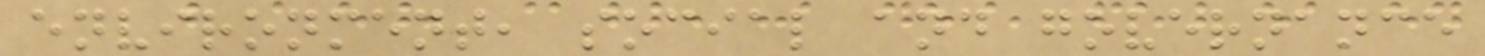environment, social and governance
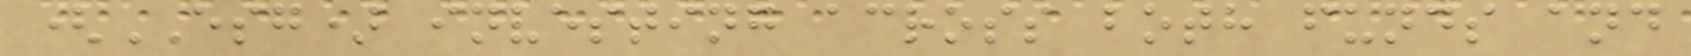(ESG) investing across both funds and
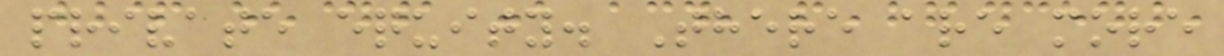private equity. There are more
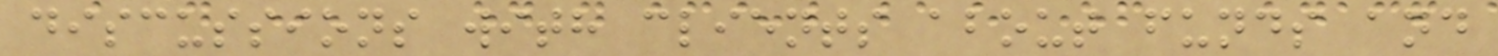discussions with clients about funds and
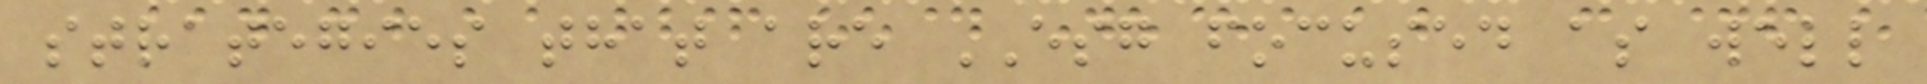strategies that are ESG focused as well
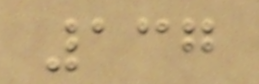137
